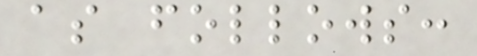as follows:
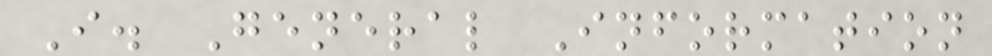I. General Information
